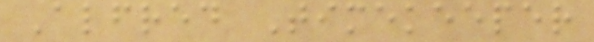Alfred Timekeeper
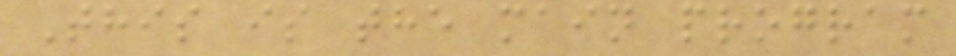This is the main program
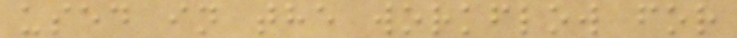used in the workflow for
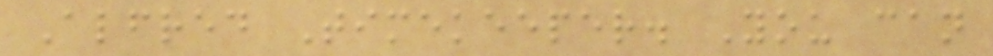Alfred Timekeeper. You can
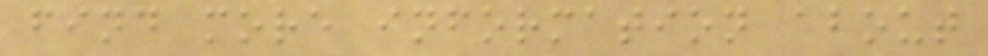find more information about
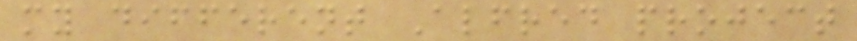my different Alfred project
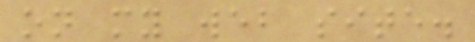on my web site.
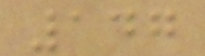147
